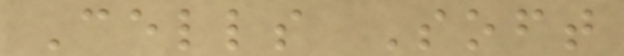Cells Soft
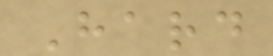Hard
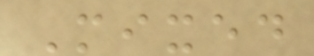Mixed
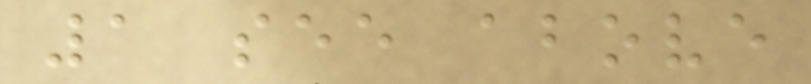1 see above
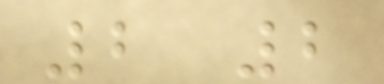2 2
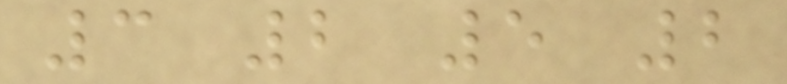3 2 5 2
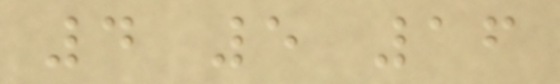4 5 16
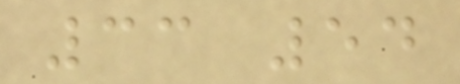33 54
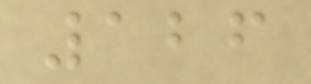126
